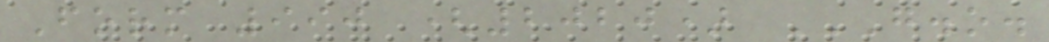Form 990 (2020) G.O.
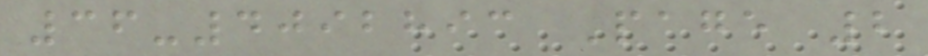36-4092893 Page 2
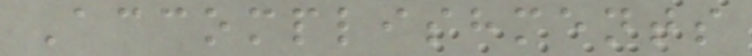Accomplishments
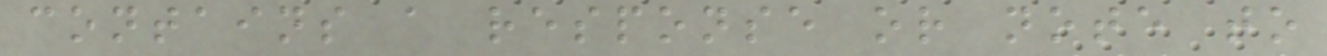contains a response or note to
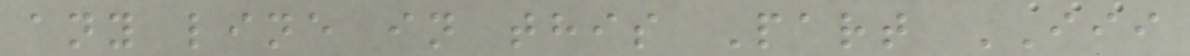any line in this Part III
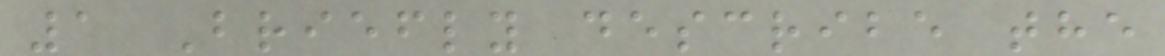1 Briefly describe the
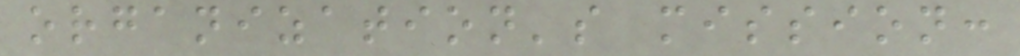organization's mission:
